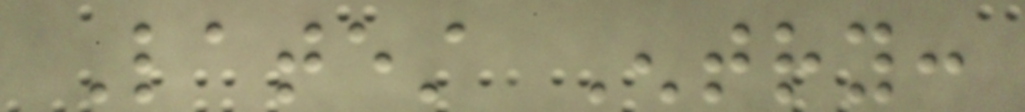Latest Entry:
